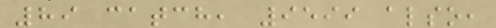89 catch, 9599 also,
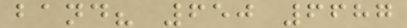band? 650 6687
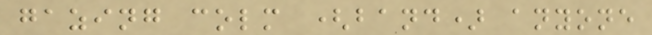gazing colm (band) anyone
